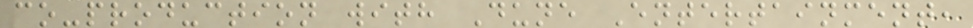co-production with Dune Entertainment,
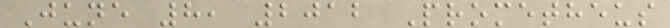June 8, 2012 Prometheus
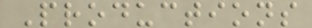Productions
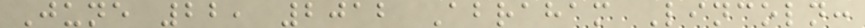June 22, 2012 Abraham Lincoln:
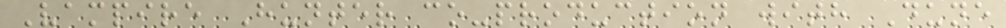Vampire Hunter co-production with Dune
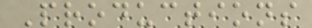Productions
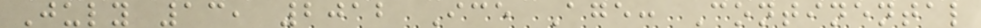July 13, 2012 Ice Age: Continental
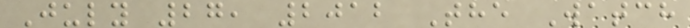July 27, 2012 The Watch
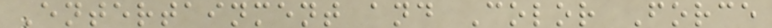Entertainment and Color Force
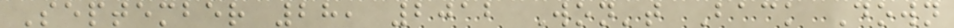September 28, 2012 Won't Back Down
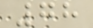78
